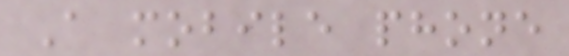A mobile phone
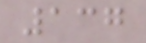137
